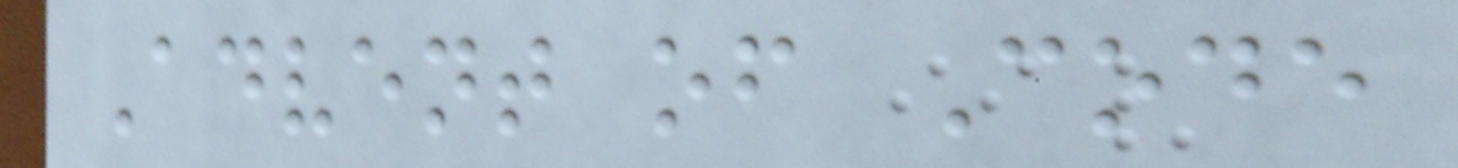Advent of Code
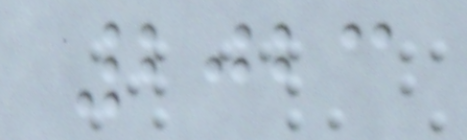2023
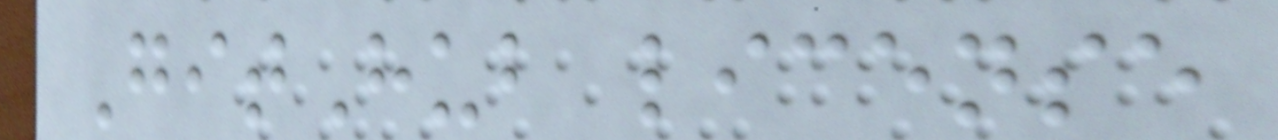GitHub license
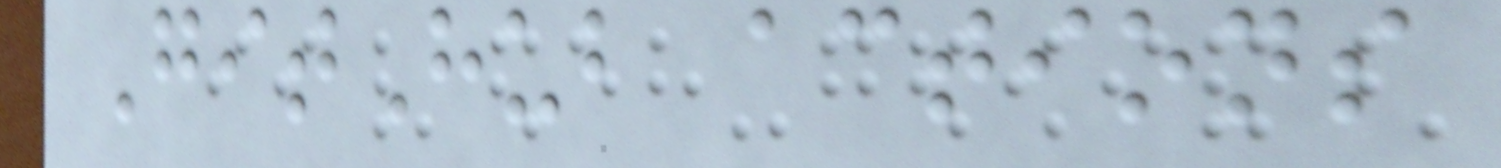GitHub actions
